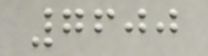7600
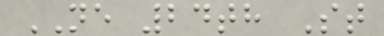NE 24th St
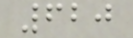620
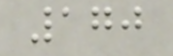170
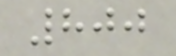800
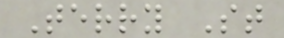Terry St
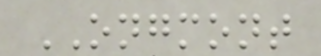ONGMONT
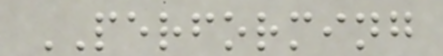PERFORMING
